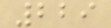229
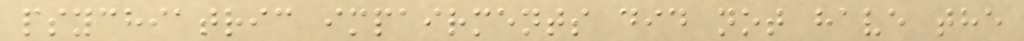psychiatric impairments did not have the
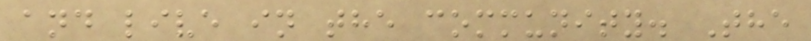and live in the community. The
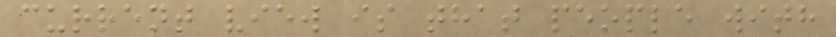current view is that people with
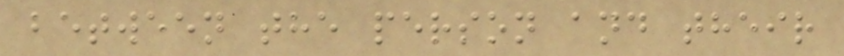between the person and their
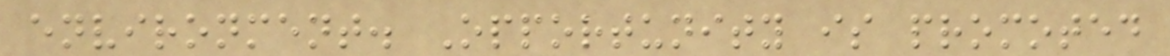environment. Opportunity is promoted
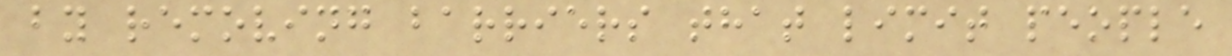by removing barriers that limit people
